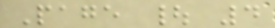Page | 4
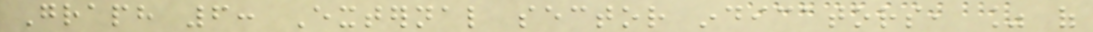Graph 6: External sector indicators, % of
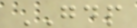GDP
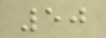50
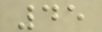45
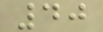40
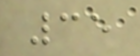35
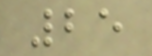25
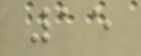15
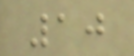10
